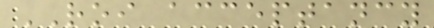ROI acceptancy
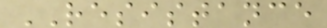RESISTANCE
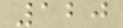120
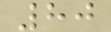80
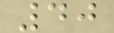40
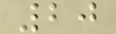20
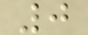0
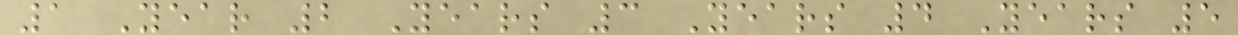1 Year 2 Years 3 Years 4 Years 5
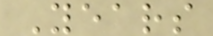Years
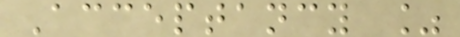Acceptancy %
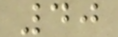40
